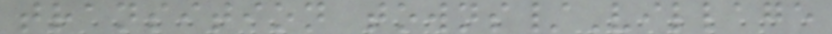transition towns/Village
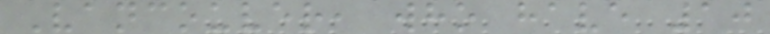Vancouver, who have 10
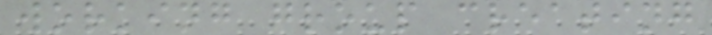working group creating
